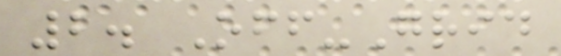2. Off-Grid
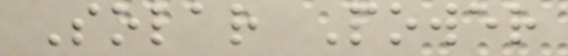Solar Power
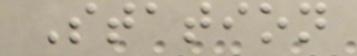Station
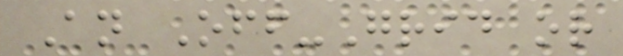An Off-Grid or
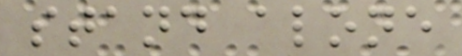stand alone
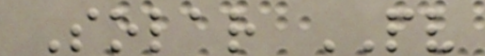Solar PV
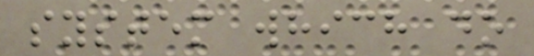system which do
